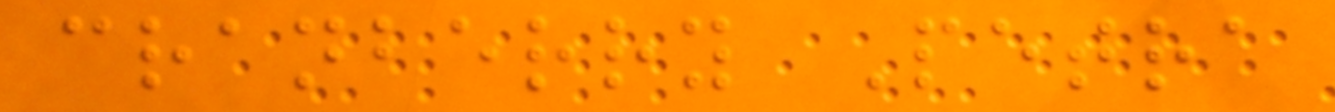cranberry Petra
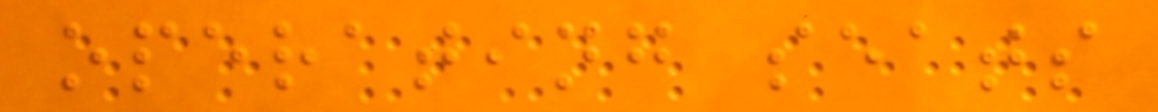operating seats
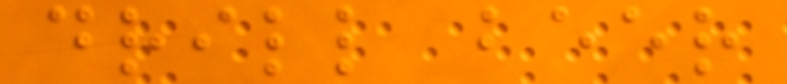drill beer
